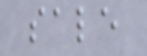sale
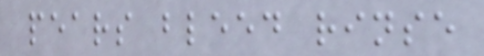pears bleed rinse
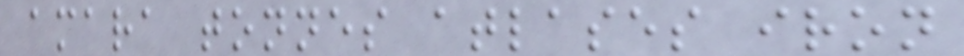amara tonnes atlases iron
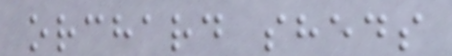orchard sheds
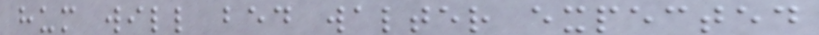hum will bed walter expected
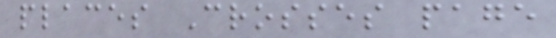places Crosses page
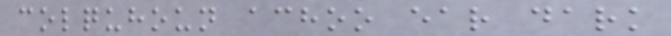colquhoun achoo ear dark
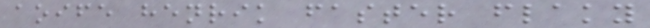aoife henrik faster flaky
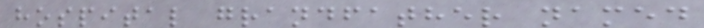hospital grandfather named
